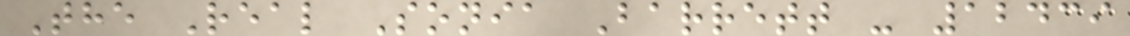The Real Sonia Barrett - 12439
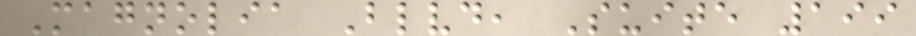Magnolia Blvd, Suite 199
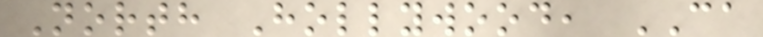North Hollywood, CA
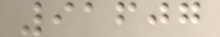91607
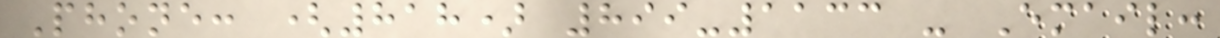Phone: (818) 899-1133 - Email:
